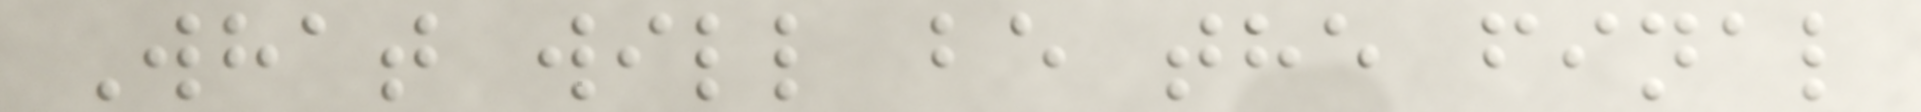What will be the final
